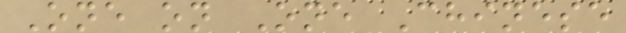One on One Chinese
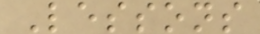Lessons
